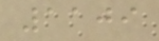1109
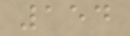154
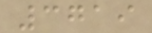3719
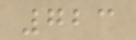723
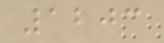1203
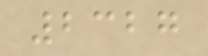2327
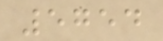5754
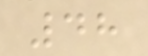48
